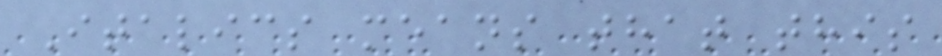Italics means that this
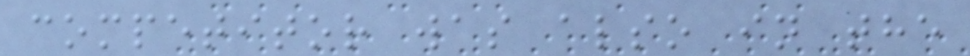competitor was also in the
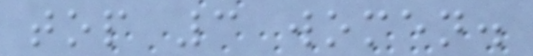top 3 women.
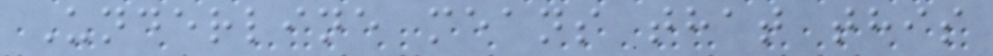Underline means that this
